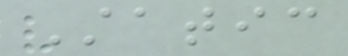Static
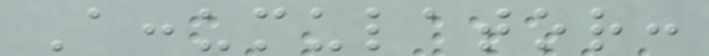Accumulator:
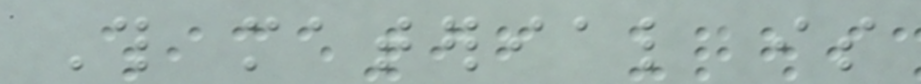This material is
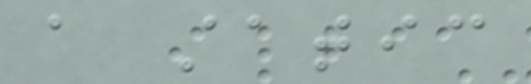a static
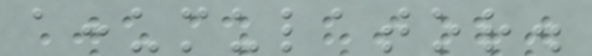accumulator.
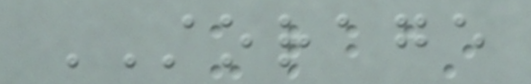STORAGE
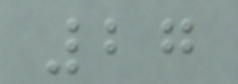27
